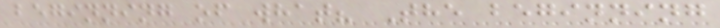beginning of what? The beginning
